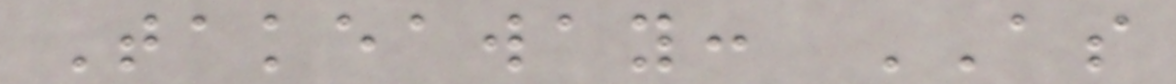Takeaway: AS
